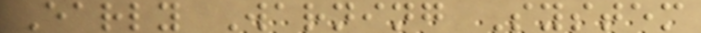Early Warning System
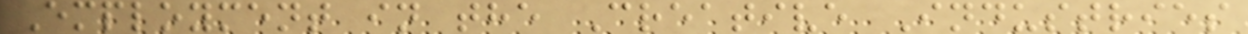Employment in the Creative Industries
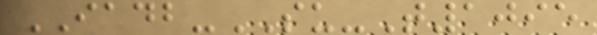IADB-SU-T1095
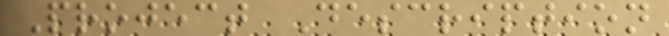Project Description
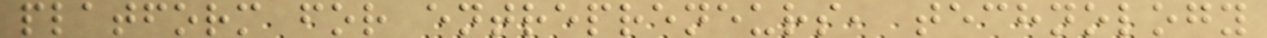platform for entrepreneurs, technology
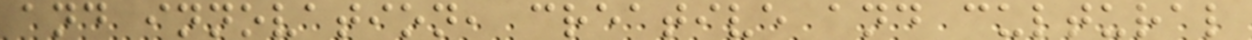and innovation, creative and cultural
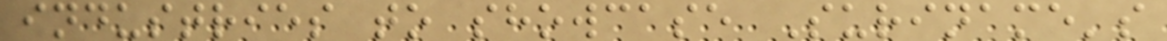industries to showcase Suriname's
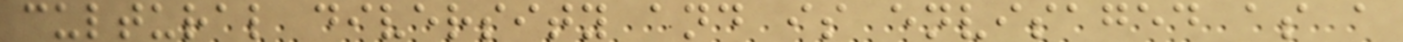cultural diversity and is envisaged as a
